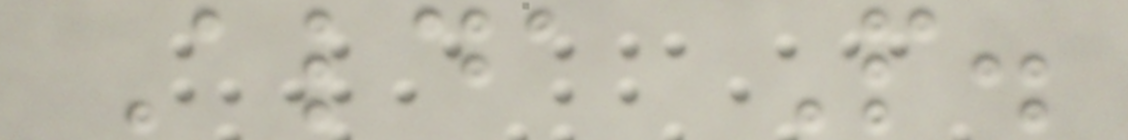Alda P.
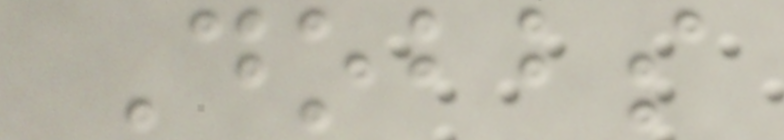Dobbs
